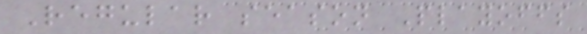Regular season Playoffs
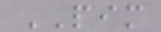PIM
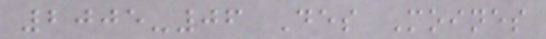2005-06 Des Moines
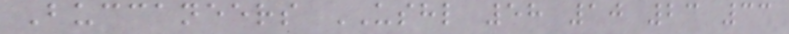Buccaneers USHL 58 10 23 33
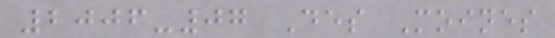2006-07 Des Moines
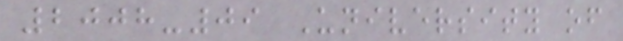2008-09 University of
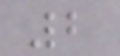2
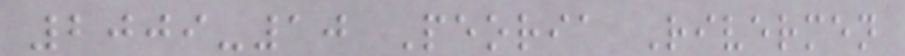2009-10 Peoria Rivermen
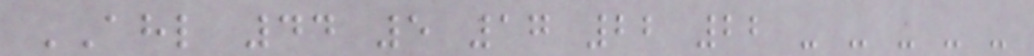AHL 44 5 17 22 22 - - - - -
